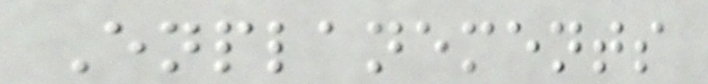Enplanements
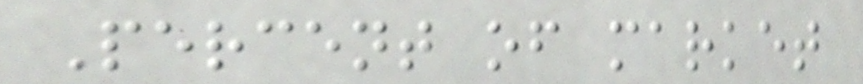Percent of market
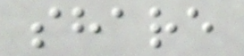share
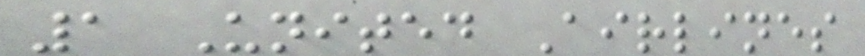1 United Airlines
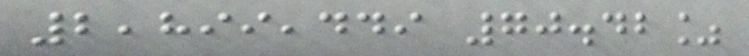2,899,449 70.42%
